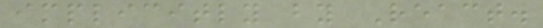implicitly by React.
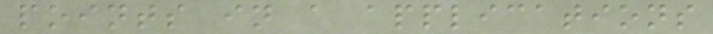points in a applications
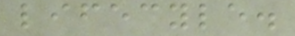lifecyle.
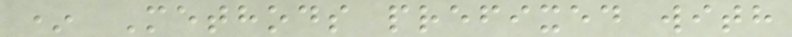* Methods prefixed with
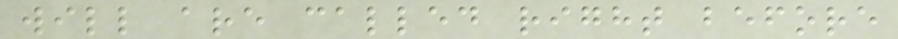will are called right before
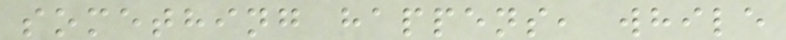something happens, while
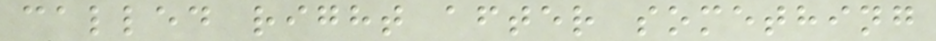called right after something
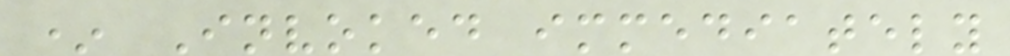* Invoked immediately
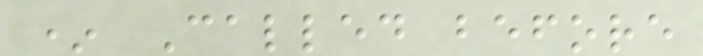* Called before
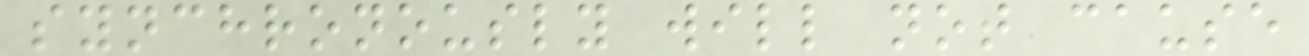synchronously will not cause
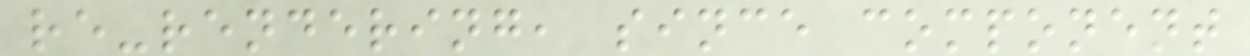re-rendering, since component
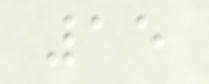15
